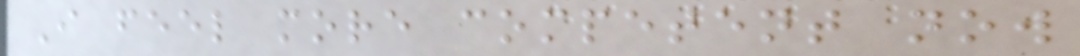I feel more competent now
